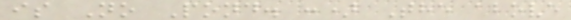is No Pond. :) The above
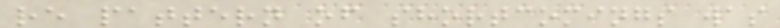re pattern of shortcomings was
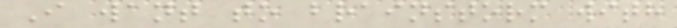I want to brainstorm with
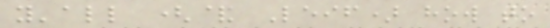y'all (& Leif) how to
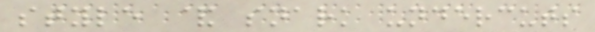style & snark undercuts
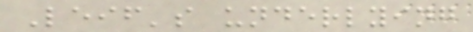Leif's underlying
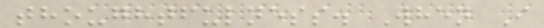thoughtfulness. When I
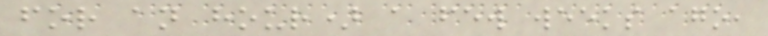for an hour) a few weeks ago,
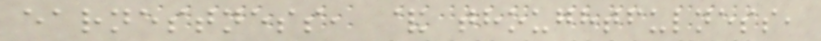earnestness, & thoughtfulness,
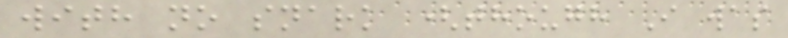with no snark (though I was
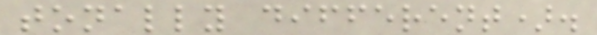tonally different).
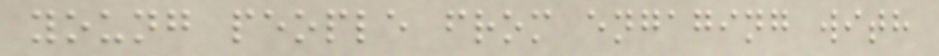young people from engaging with
